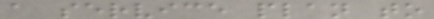a service plan to
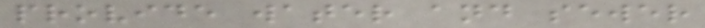provide water and sewer
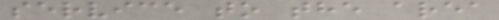service to the area
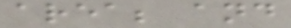area; and
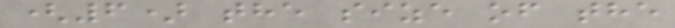(6) the size of the
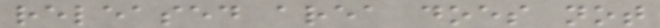released area does not
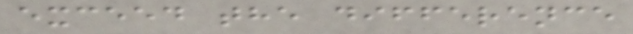exceed the difference
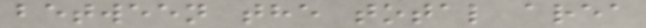between the total area
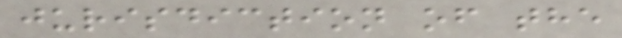jurisdiction of the
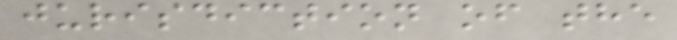jurisdiction of the
